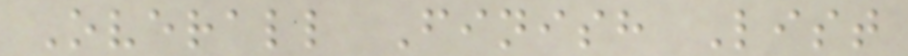Overall Finish List
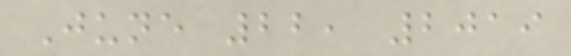June 22, 2019
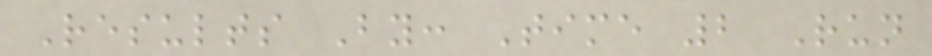Results By: Time 2 Run
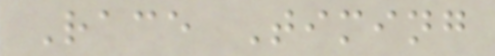Race Timing
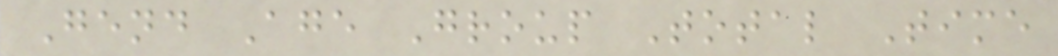Gend Age Group Total Time
